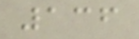136
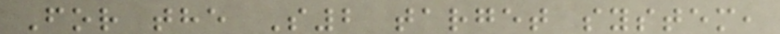For the S2 target system,
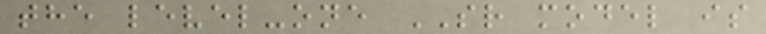the level-one SR model is
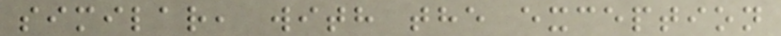similar, with the exception
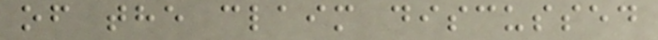of the claim discussed
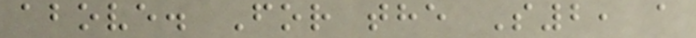above. For the S2, a
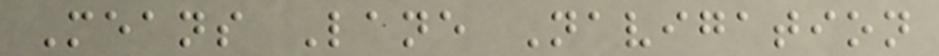Means Lane Navigation
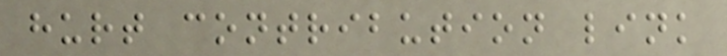hurt contribution link
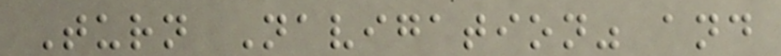Turn Navigation" and
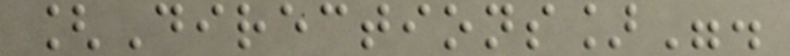[Directions]".
